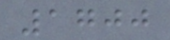1700
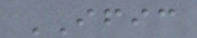IFIC
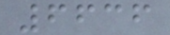6636
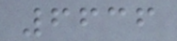6636
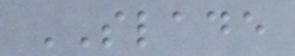SLADE
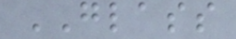GLASS
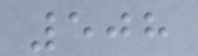508
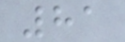81
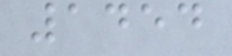1454
